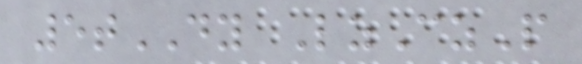5tDY LzCzP
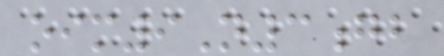oim9N3gb
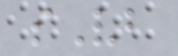sVb
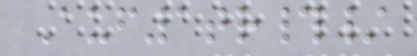Auf1tr#/
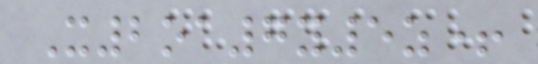X2oa7y5z+
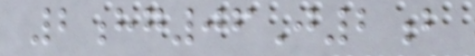2hg06J2b
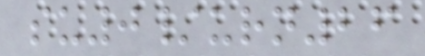su0/urn26
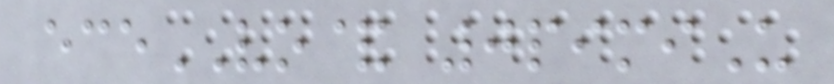eceVO& 0pimiU
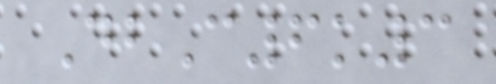DbC6k3
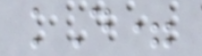kD=
